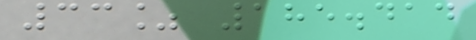33% 185.414
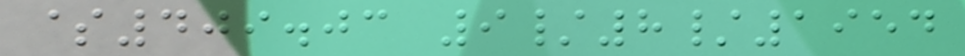$409.03 9/8/1954
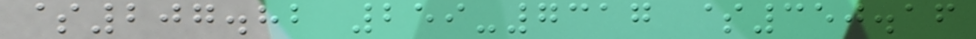$207.82 259-7317 $350.16
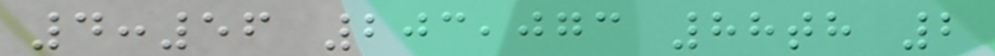4:56 203,073 88th 2
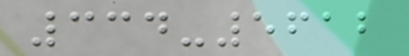334-5612
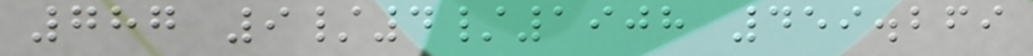787 9/4/1908 459.269
